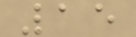15
